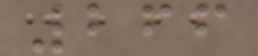266
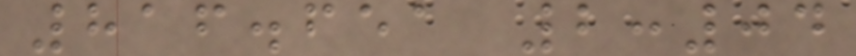816.651 2:04
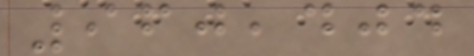960,404
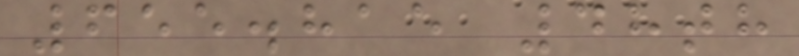655.815 48th
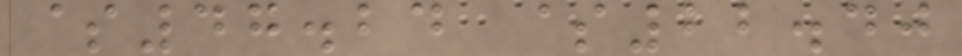$47.24 $22.40
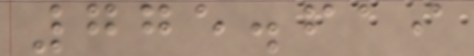775.619
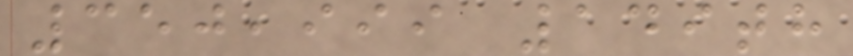350,999 149th
